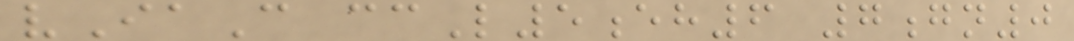vIaC ccL5eh6 7gn0
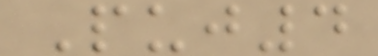Puj4
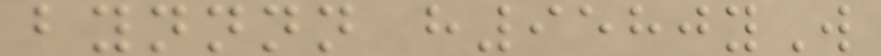bynnnn h9580yW
